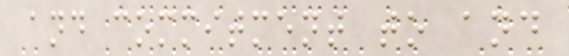and commitment to and
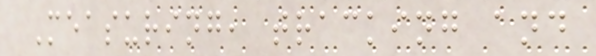Measuring, tracking and
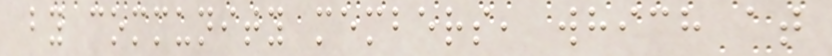by community members, which at
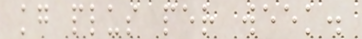kg plus per week.
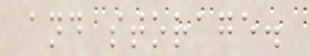and storage.
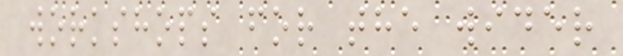workshops for the wider
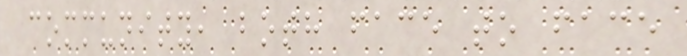community, both face to face
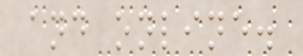and online.
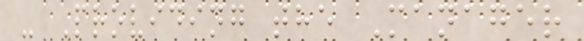- Providing the Manager
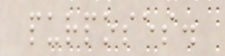purposes.
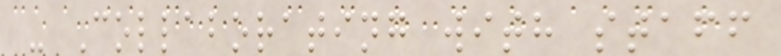- Collaborating with staff
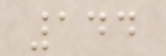144
